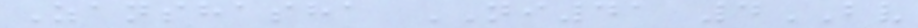Zanshasha NI41 4BV
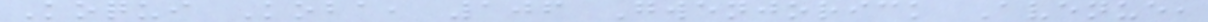Koqui Koba, 106 Gwenjorick Avenue,
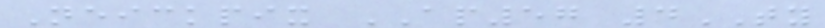Neickpix AP57 4TY
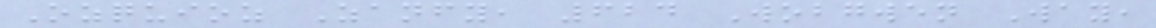Ozquioz Zanfy, 624 Wobgwen Way,
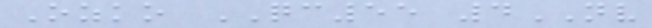Ozko QC55 4NV
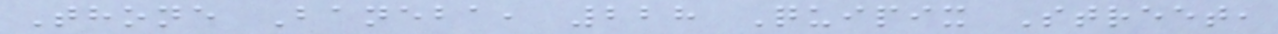Thone Baneba, 228 Quipix Street,
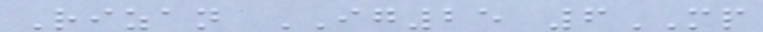Rizan IG25 6MP
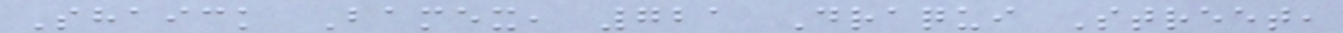Shaick Bamex, 721 Draqui Street,
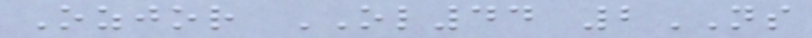Ozjor OL44 2NS
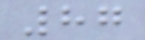87
